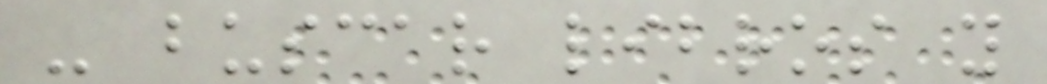- buscar libros y
